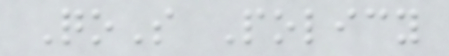QoS Policy
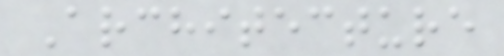Architecture
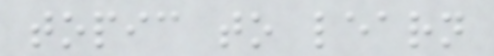topic to learn
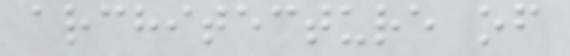architecture of
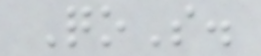QoS.
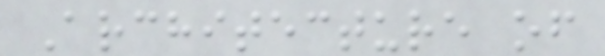Architecture of
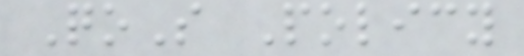QoS Policy
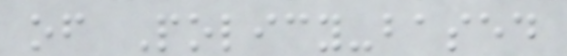of Policy-based
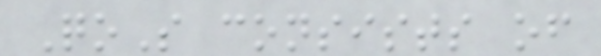QoS consists of
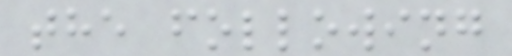the following
